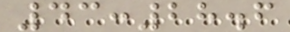43:28.6
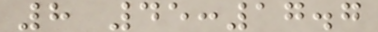8 45:17.7
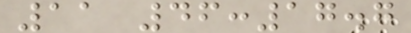11 46:17.7
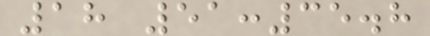18 51:35.8
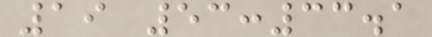19 53:33.1
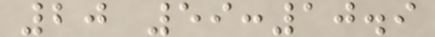20 59:10.9
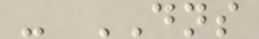- DNS
